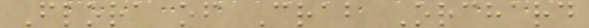Flora of Crab Orchard
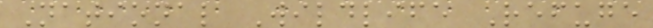National Wildlife Refuge
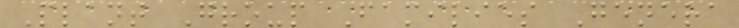Plant Group Families Genera
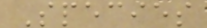Species
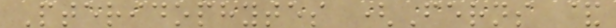Pteridophytes (Ferns &
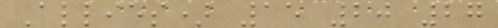Allies) 15 20 27
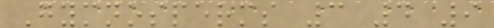Gymnosperms 3 4 9
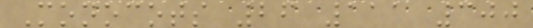Monocots 26 111 300
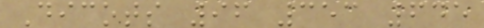Dicots 96 353 645
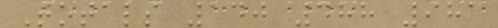Totals 140 488 981
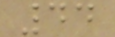44
